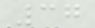37
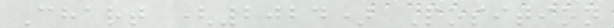Chart (2024) Position
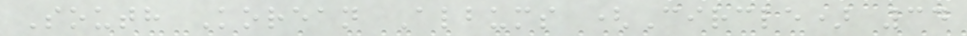South Korean Albums (Circle) 34
